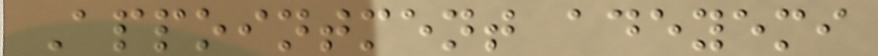Appointment adeyemi
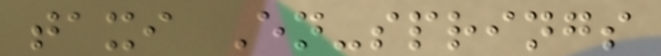taxi En-springs
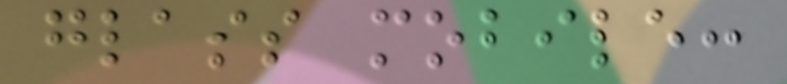glass mobile:
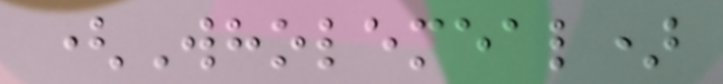(Wholemeal)
